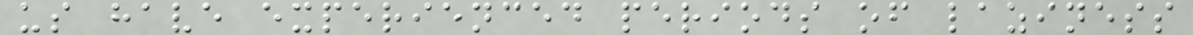us have experienced periods of laziness
